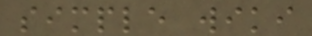simple wiki
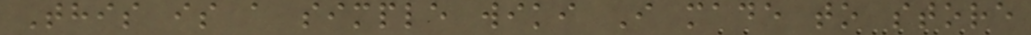This is a simple wiki I made to store
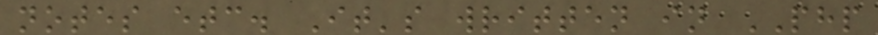notes etc. It's written in PHP
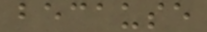because
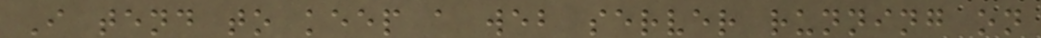I tend to keep a web server running on
